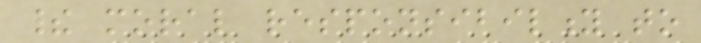their moral responsibility to
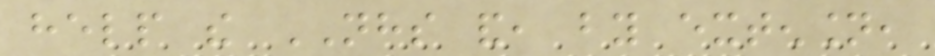help the NHS and, by extension,
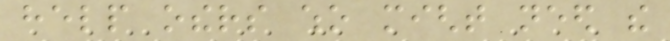help others who might need the
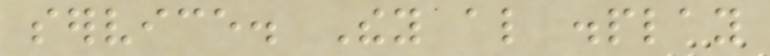service. They also display
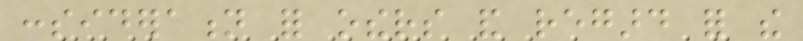consideration for others and regard for the
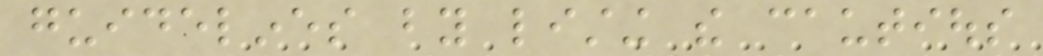guidelines by listing the cautious
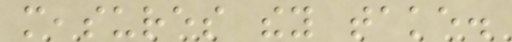measures they take.
